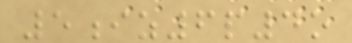5iz6p4o
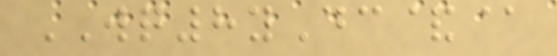WQ8yDc&@
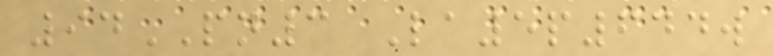94PN3 La5p644w
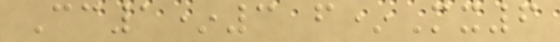Cc1*3 f*Mx6
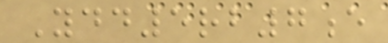Ydd5rb7e
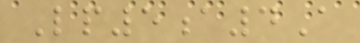Lp5a4A
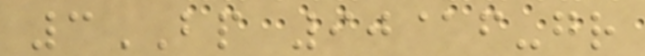3BP 90@f-gr
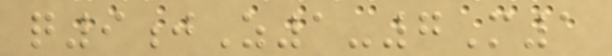q9jZ1-7M1
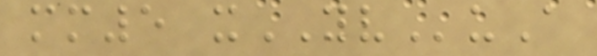mm5 xYVuA
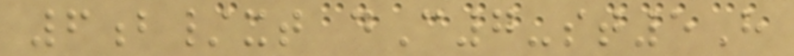6b/xt dC7-st5H
